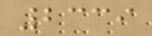2339
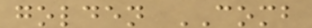golden COMB
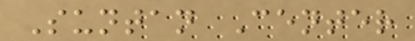Suntan Center
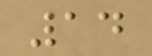14
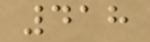418
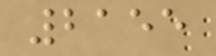2155
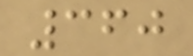360
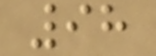98
